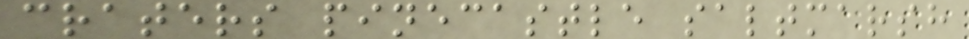craters pinecastle saltmarsh
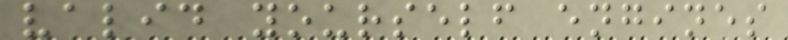valid yourself engines
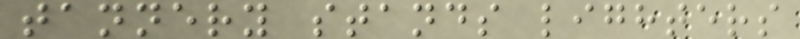tannery stands lighters
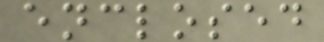enclosed
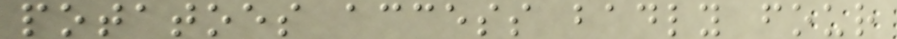potatoes access badly four
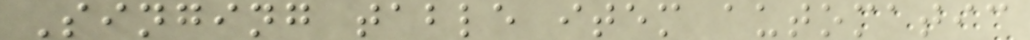Singing table item automatic
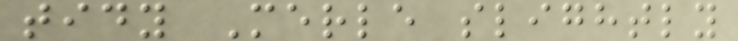tidy Merle slightly
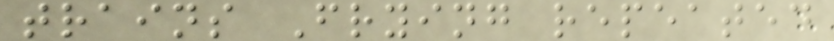trains Frying repeated
